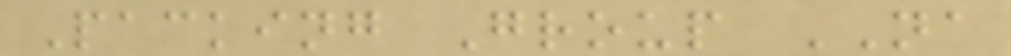Packing Group NA
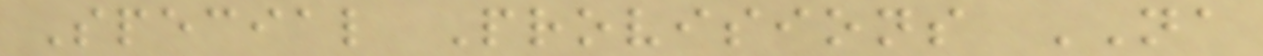Special Provisions NA
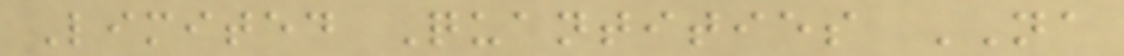Limited Quantities NA
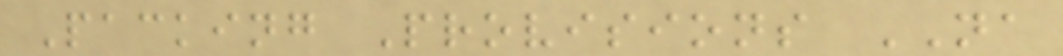Packing Provisions NA
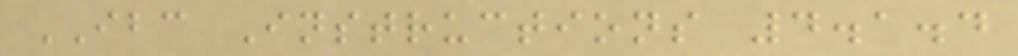IBC Instructions 4.1.4
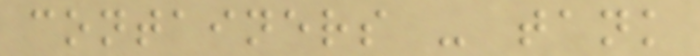containers - tank
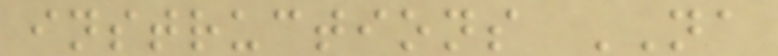instructions NA
